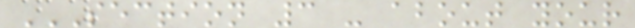SECTION 3 - ABOUT YOUR
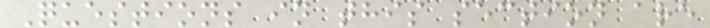Questions in this section are
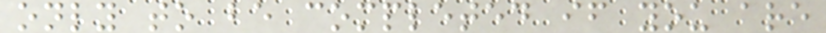only to be completed if you are
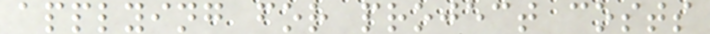applying for project costs
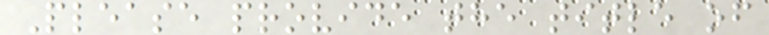Please provide the title of
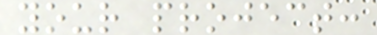your project:
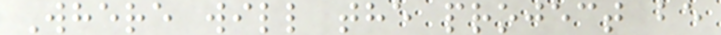Where will the project be
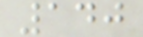140
